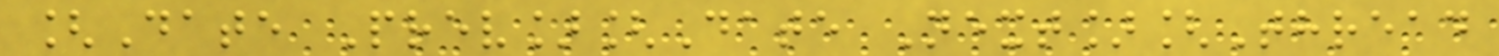[Date Prev][Date Next][Thread
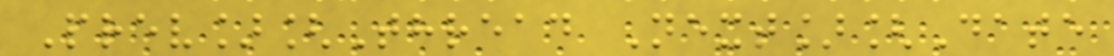Prev][Thread Next][Date
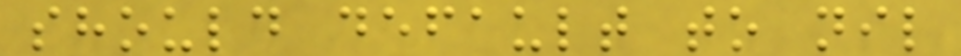should default to nil
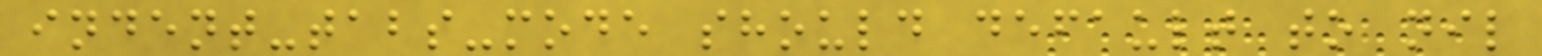indent-tabs-mode should default to nil
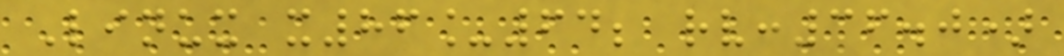Linux x86_64; rv:36.0)
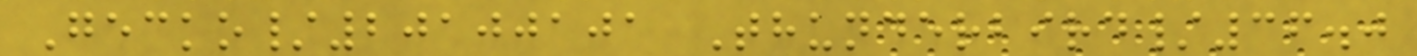Gecko/20100101 Thunderbird/36.0
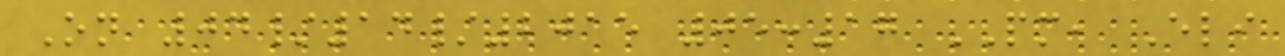On 04/14/2015 05:17 PM, Eli
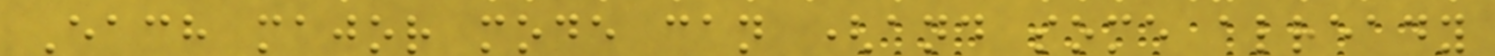Each major mode can (and some already
